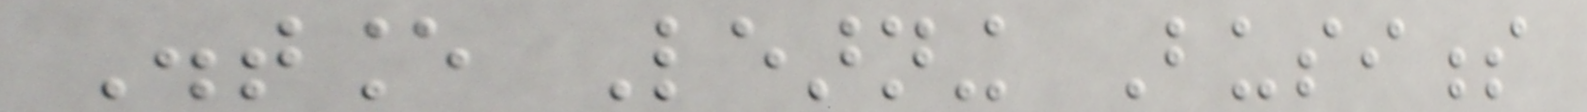Distance Learning Business
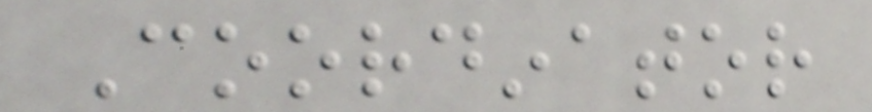Coordinator
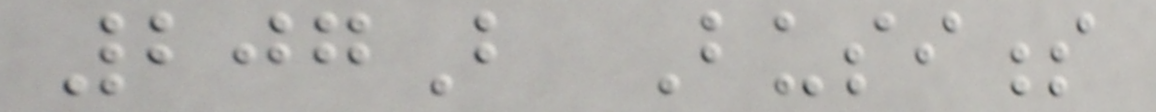207B Business
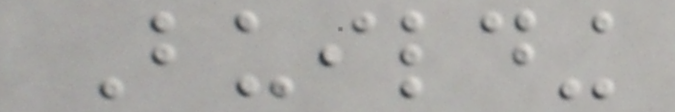Building
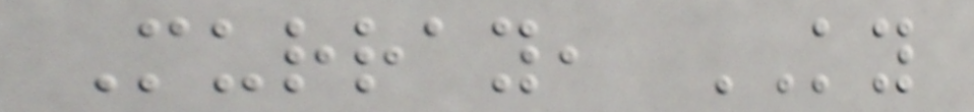Murray, KY
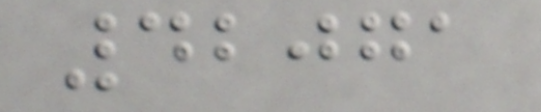42071
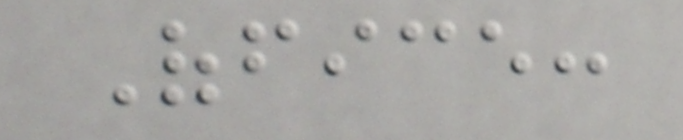Office:
